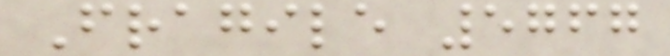Fragile 5767
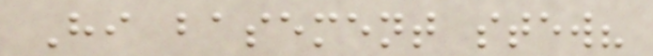Hi basement stew?
